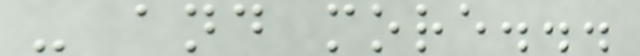- and more...
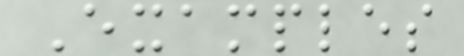Examples
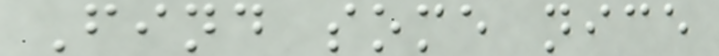Find some nice
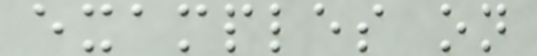examples on
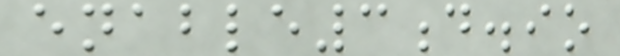enable3d.io
